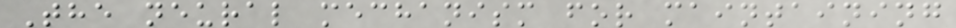The neural mechanism for maintaining
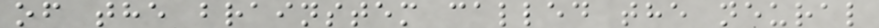of the brainstem called the neural
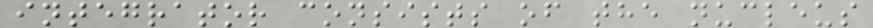integrator consists of the nucleus
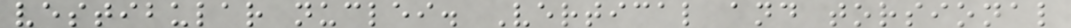vestibular nuclei. Vertical and torsional
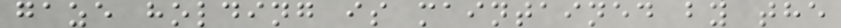gaze holding is maintained by the
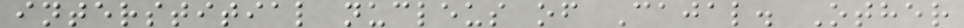interstitial nucleus of Cajal. Other
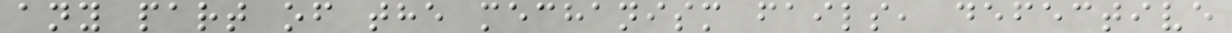any part of the mechanism fails, defective
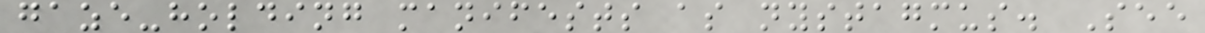gaze-holding manifests as nystagmus. See
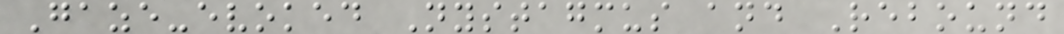Gaze-evoked Nystagmus and Rebound
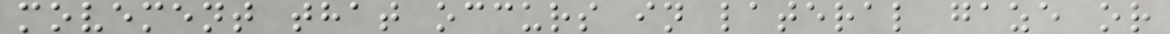movement that occurs in lateral gaze or
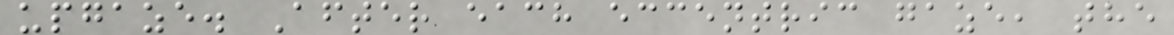upgaze. After each eccentric gaze, the
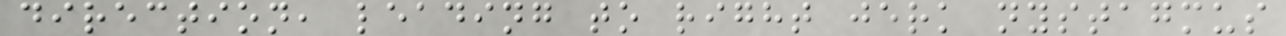direction, leading to right jerk nystagmus
